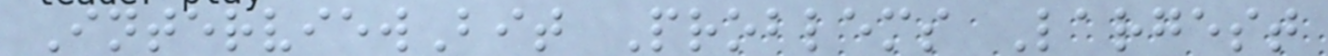InterviewBit Problems Largest
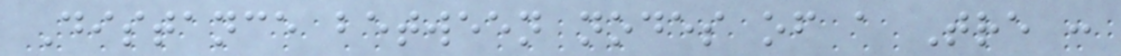Distance between nodes of a Tre :
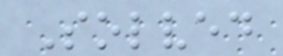Solved
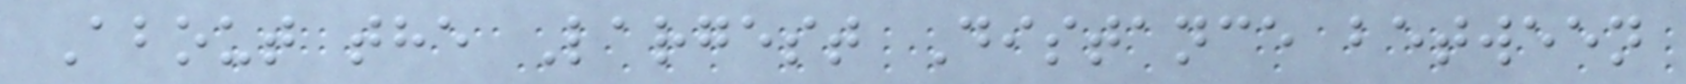About the Largest Distance between
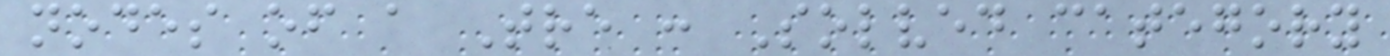nodes of a Tre : Solved category
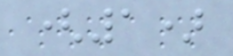(1)
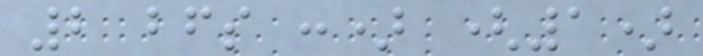2 bfs :) (1)
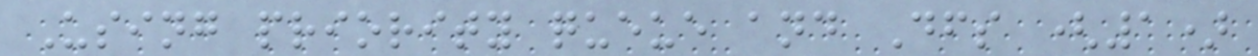Using priority queue and Dfs (1)
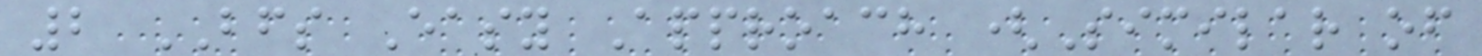2 BFS Easy Approach (Similar of
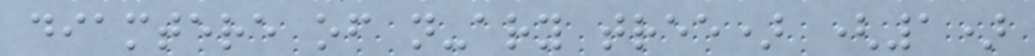diamtere of n-ary tree) (1)
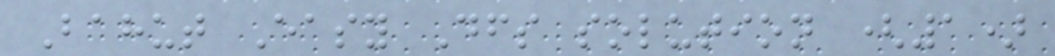Bahut Easy Dfs solution (1)
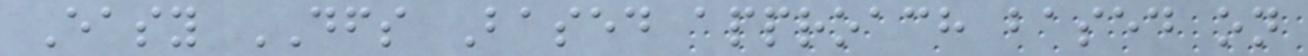Easy DFS Based approach based on
